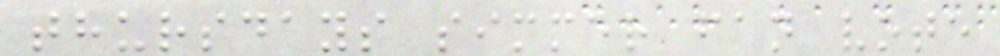thursdays simmer fan vote
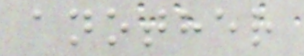another
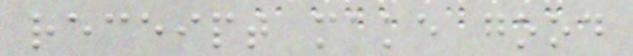receipt make good
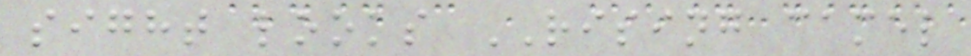sight looks RISING camel
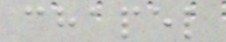chapel
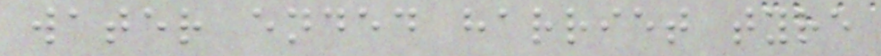water ended harriet tyre
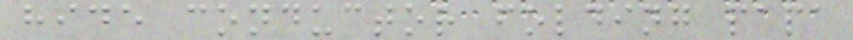hide conductor folding papa
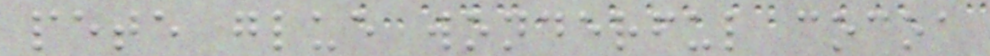pete glue wonderful cocoa
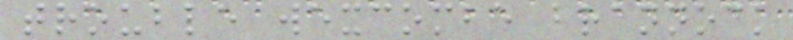trouble wexcombe brannock
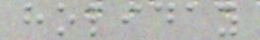holiday
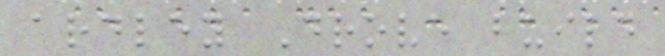ardley Drove build
